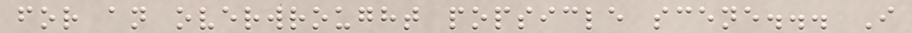for an overwrought popsicle scene... I
